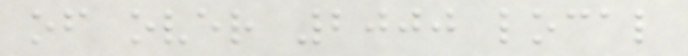of over 2000 local
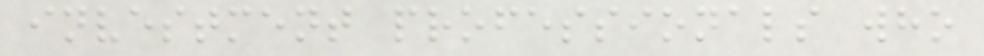investment professionals who
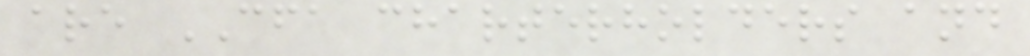are CFA charterholders and
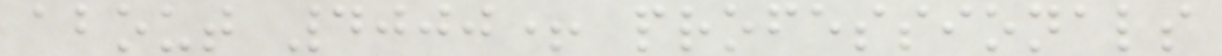about 4000+ professionals
